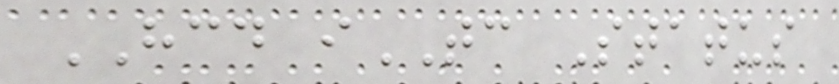HCD iTC Status
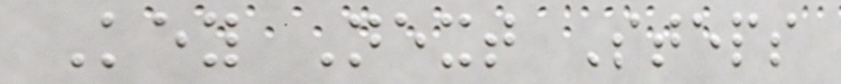Key Next Steps
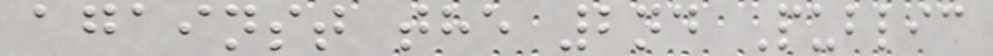against the 2nd Public
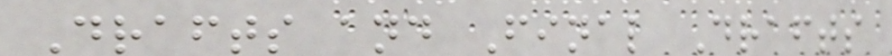Drafts and Final Drafts
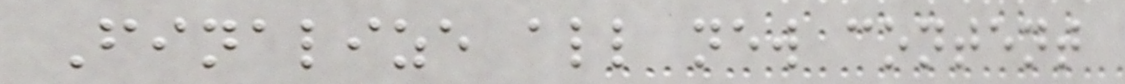Finalize all new content
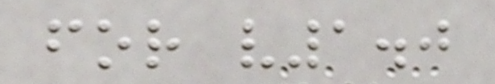for v1.0
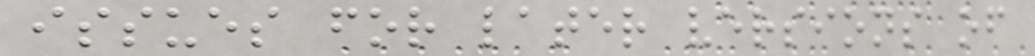issues for later versions of
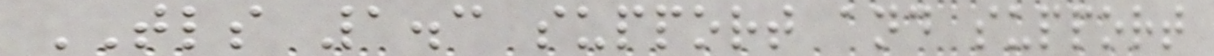TLS 1.3 support and support
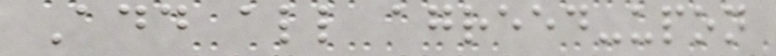Add all agreed-upon
